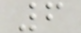6
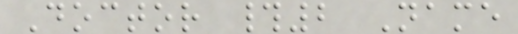Doctor #2 Name
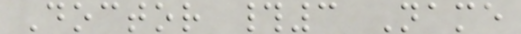Doctor #3 Name
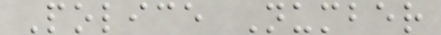Police Number
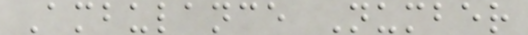Ambulance Number
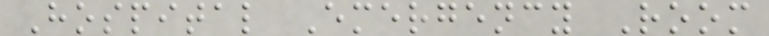Hospital Emergency Room
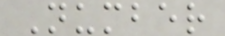Number
